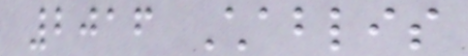2016 Chablis
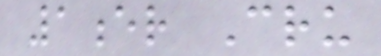1er Cru
